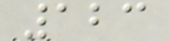123
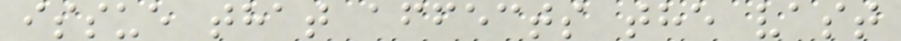issue that affects the vast
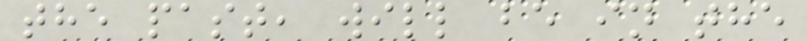the past, will be in the
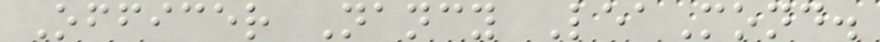Officer Nancy LeaMond.
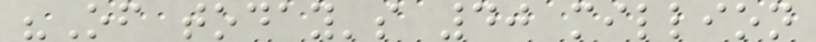"Of today's 40 million
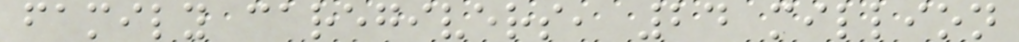family caregivers, 24 million
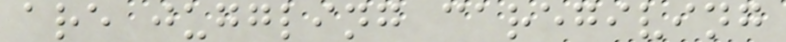are juggling caregiving
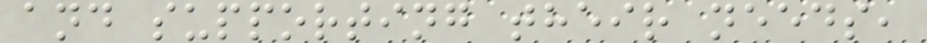and supporting their needs,
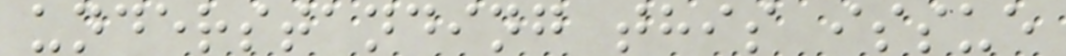understanding this issue
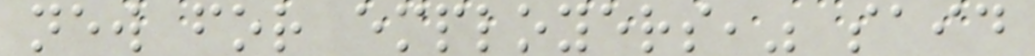new for employers," said
